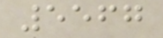5567
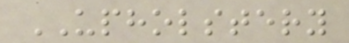UPHOLSTERY
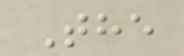The
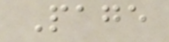Page
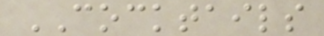COCKTAILS
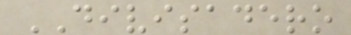DIVISADERO
